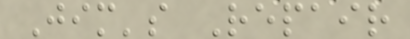Jim's Repair
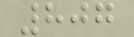807
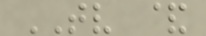TV &
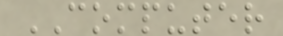COMPUTER
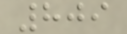809
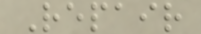Repair
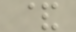&
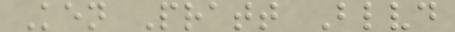Ken Pratt Blvd
